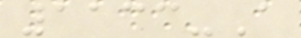1133-A
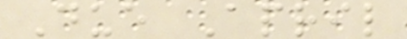Due April
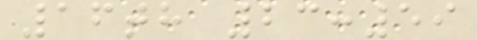16th 23:59
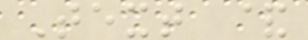Text &
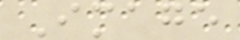Image
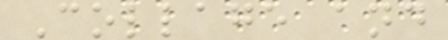Collage and
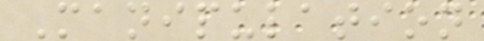Manipulation
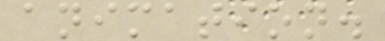animation.
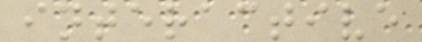interactive
